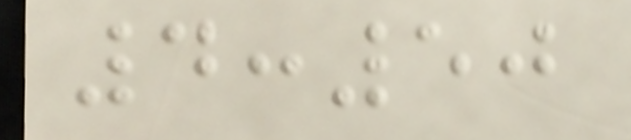4:50
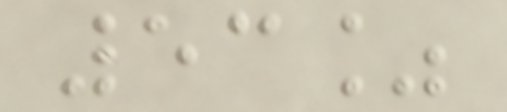53%
